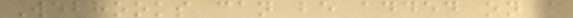Webhooks can be added on a
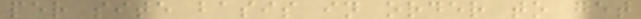per site basis in order to get
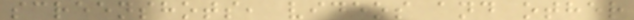screenshots, videos and other
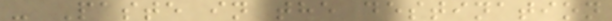- Paste in the destination
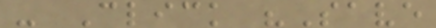- Click "Save
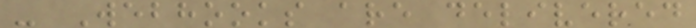- Webhooks are delivered
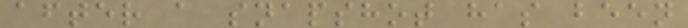after a snapshot has been
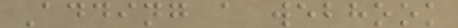Adding a webhook
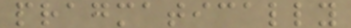pragmatically
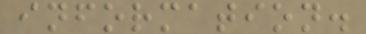information.
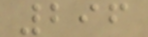296
